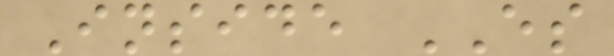Inside ES
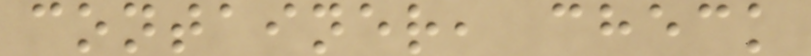container, check
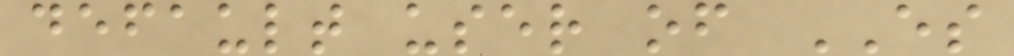default user of ES
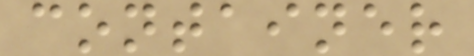container
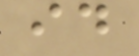id
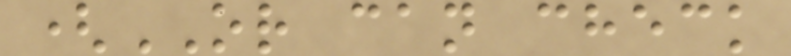(OR can check
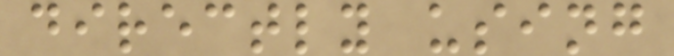directly using
